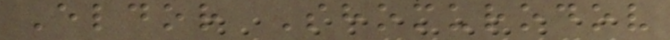Eldor Shomurodov
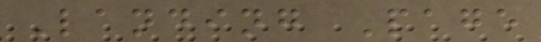Landing Page
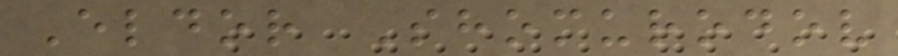Eldor Shomurodov
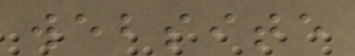website
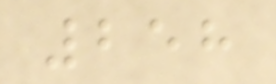258
